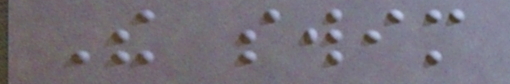The swim
